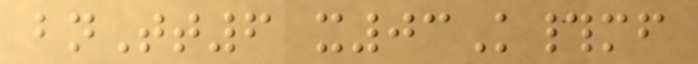bnTt6 x03K#mf
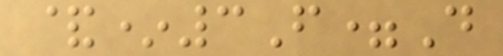&*3F=D
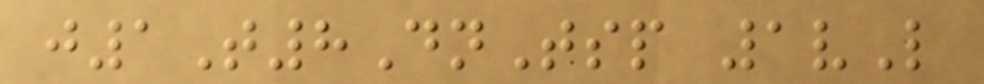j1T8DnTsp 1vL
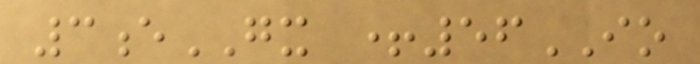3eGX +56IO
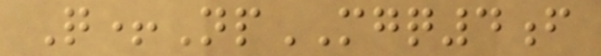Q+NpMGQ4f
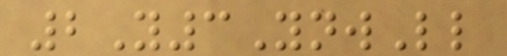2Y3YnwLl
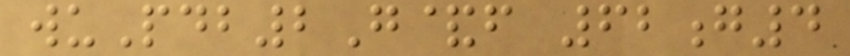wuPdb2G&f 62g4
